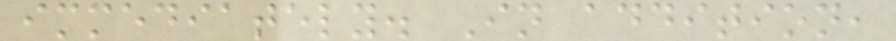immediately. In addition,
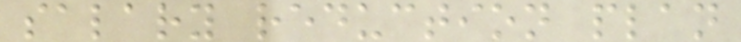salary reduction plan
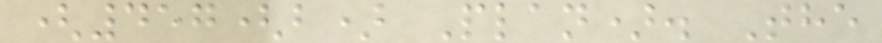(457(b) Plan). The
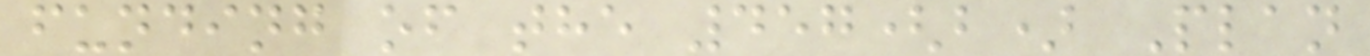funding of the 457(b) Plan
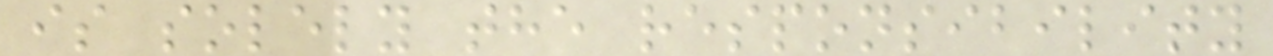is solely the responsibility
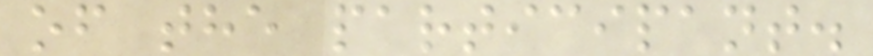of the participant.
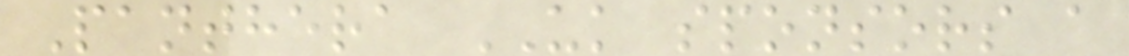Panthera UK sponsors a
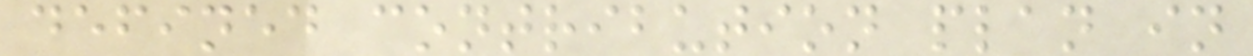defined contribution plan in
